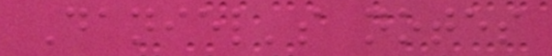Daniel's notes
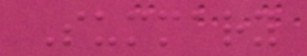Summary
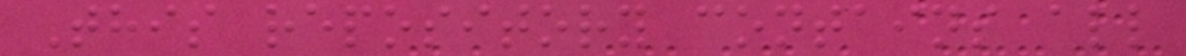This repository contains all
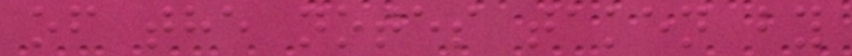of the notes taken by
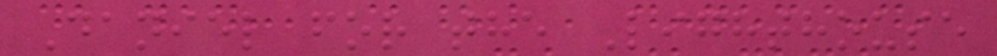Daniel for the Lighthouse
